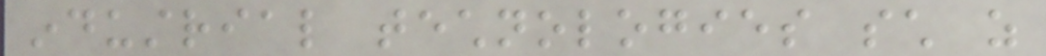industrial technologies such as
